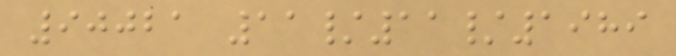90021 11/11/1989
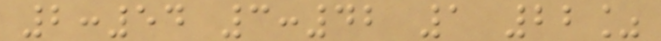2:54 3:42 1 22%
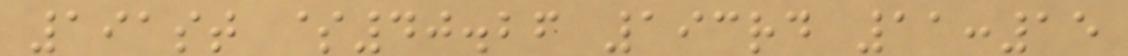191st $40.26 193rd 11:15
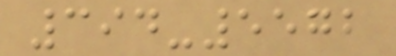394-5572
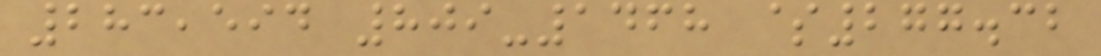283,594 809-1468 $277.32
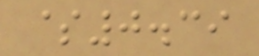$0.39
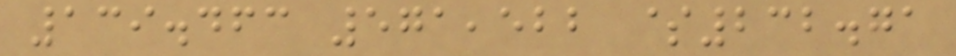139.463 571,522 $232.71
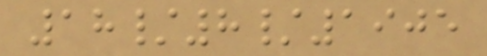18/8/1905
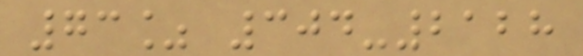73% 304-2128
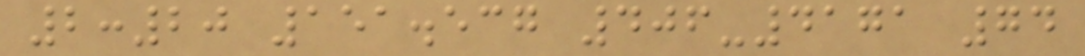2:20 151.537 406-4171 74
